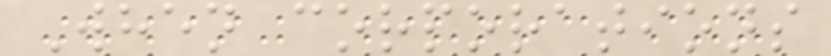When corporations
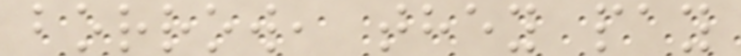borrow, they pay
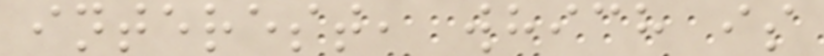interest, which is
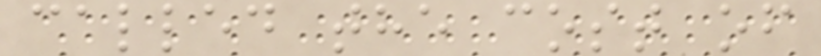called the cost of
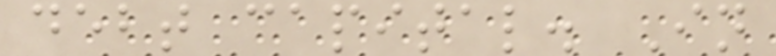debt capital. In
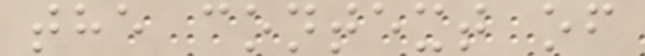the context of
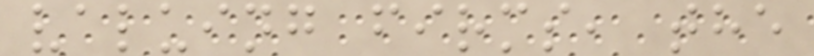valuing firms, the
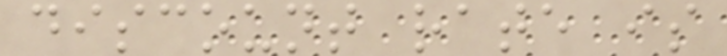discount rate is
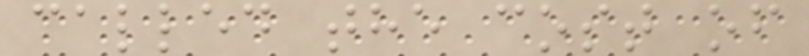called the cost of
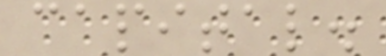capital.
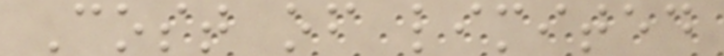Cost of limited
